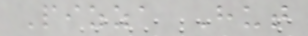Pizza Hut
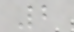2
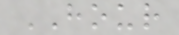HOUR
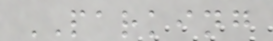PARKING
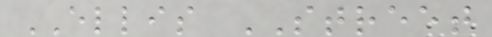ELLIS STREET
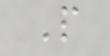P
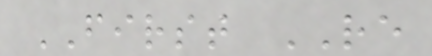FIRST RE
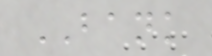BANK
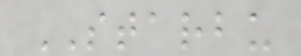STARBU
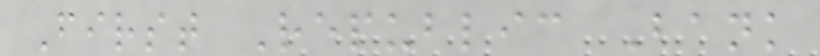First Republic Bank
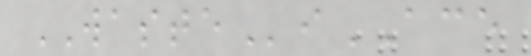WASTEiACE
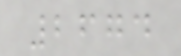2674
